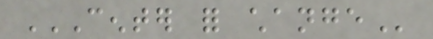CENTER FOR CHANGE
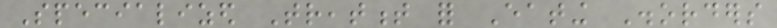Specialized Treatment for Eating Disorders
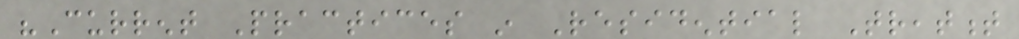"Current Practices in Residential Treatment
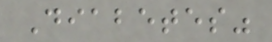Diabetes"
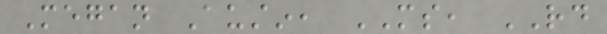Megan Austin, MS, RD
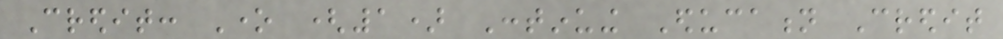Credit: One (1) Continuing Education Credit
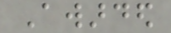Awarded
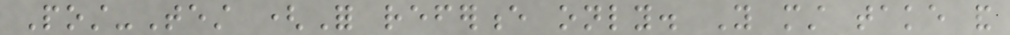Post-Test (For reference only. You must take and
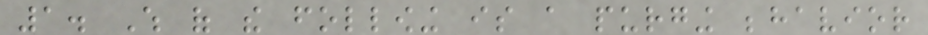1. Which of the following is a purging behavior
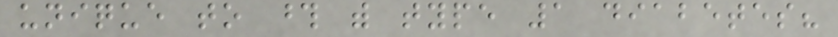unique to those with type 1 diabetes?
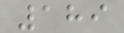189
